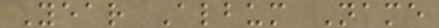Year Album Name
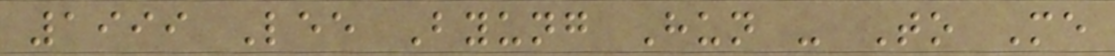1999 Lee Byung Hun - To Me
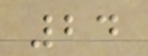24
